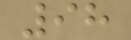98
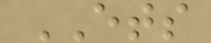ETS
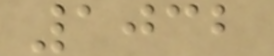1032
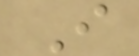I
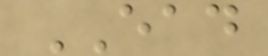EAD
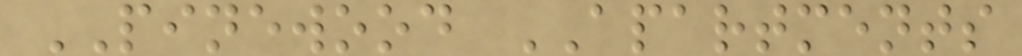PINEWOOD APARTMENTS
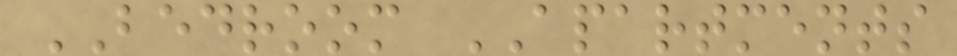BEDROOM APARTMENTS
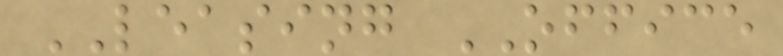LEASING OFFICE
